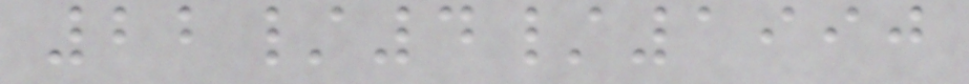22/4/1990
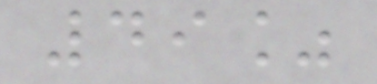49%
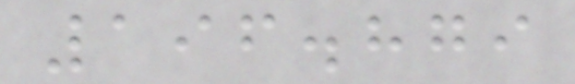196.879
